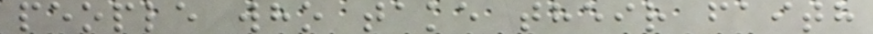people who take their faith
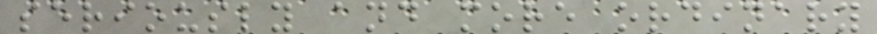seriously and more ordinary
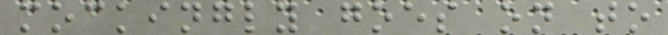mockingly goes on to
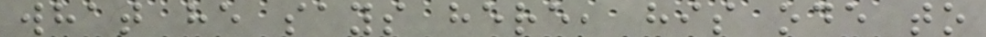what he says here, his ode to
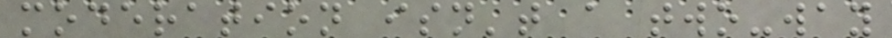moderation isn't a two-way
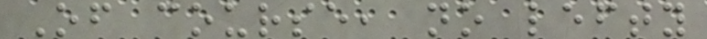Of course, no lefty
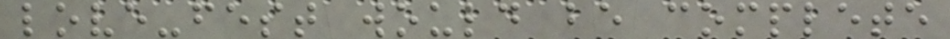love-fest would be complete
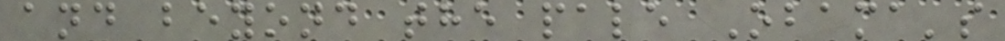and beyond the pale Obama's
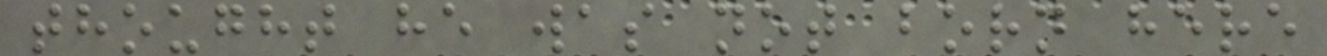thought he was not born here
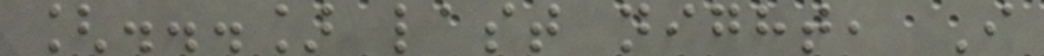[...] last night, I
